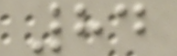84
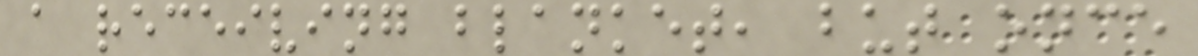a receiving blanket, but once
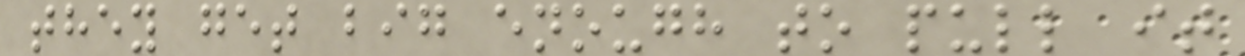they get big enough to pull it
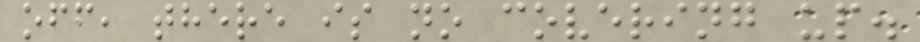off, there is no covering up.
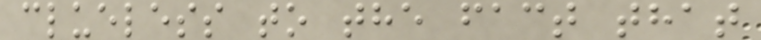clueless to the fact that
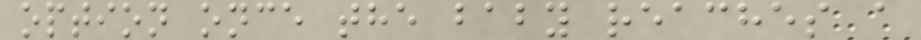option once the baby reaches a
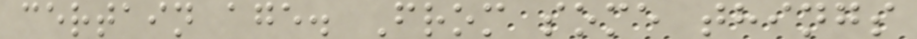certain age. From some things
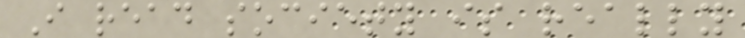I read society is really
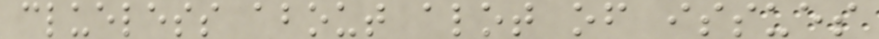clueless about alot of issues
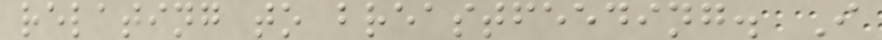relating to breastfeeding. I
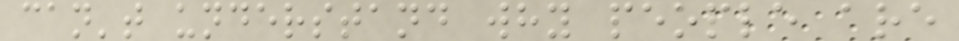can't understand why people are
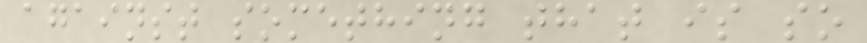against something that is so
